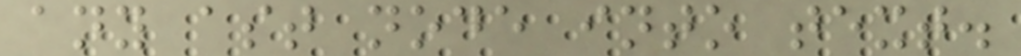any ast node into text.
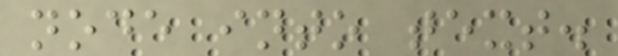node into text.
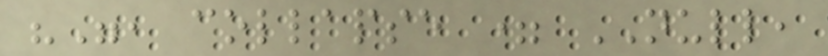"", collapse = NULL,
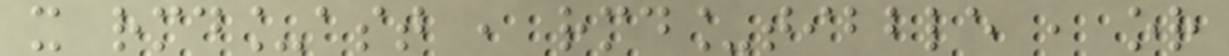x rmd_ast , rmd_tibble , or
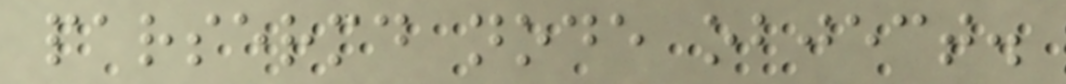parsermd node object.
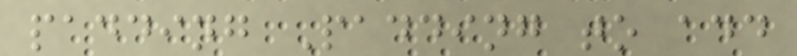padding Padding to add
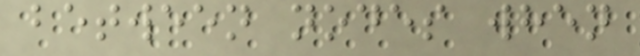between nodes when
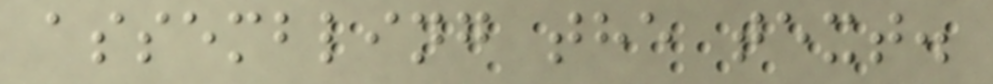assembling the text.
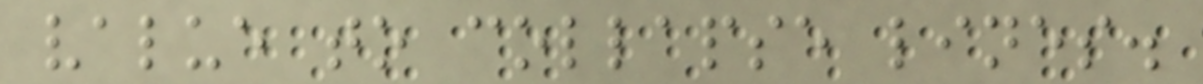value to collapse lines.
